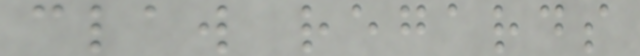claw regards
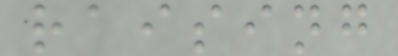raising
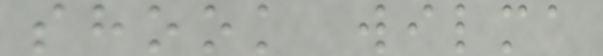shook wilma
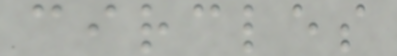circles
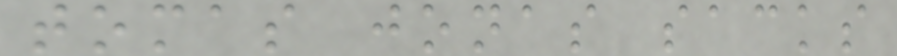tomas jonas sacks
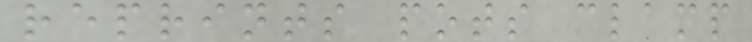reprints pots clamp
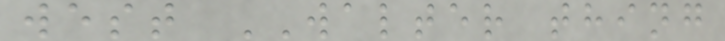west WALTER thing
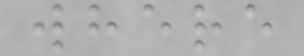where
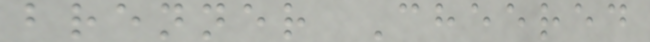brenner Cheered
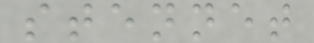stennet
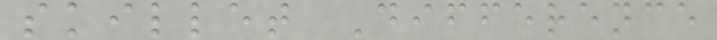skillet Difference
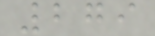279
